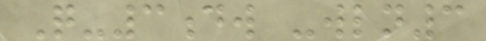Q-3dw -wln3
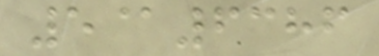5@6386
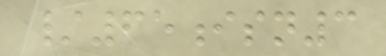/65isn3
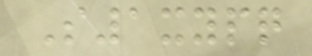S1xypq
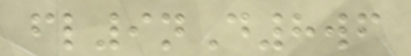fl9nD8wf
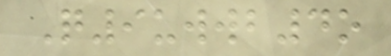Q9uwwb4o
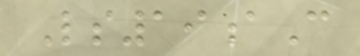Ls19aC
